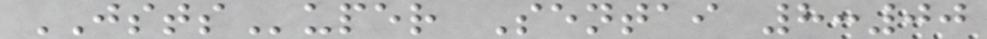JSTSuper Sentai 8:00
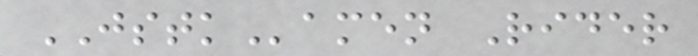JSTKamen Rider
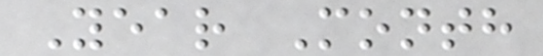Year Month
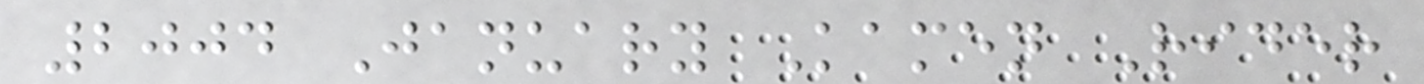2004 January Kamen Rider
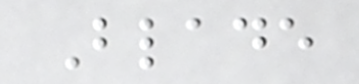Blade
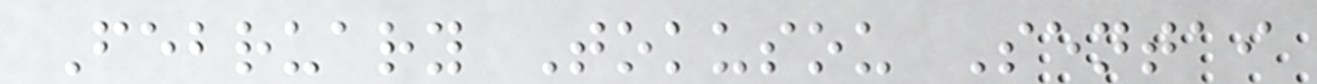February Tokusou Sentai
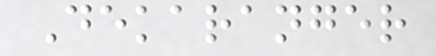Dekaranger
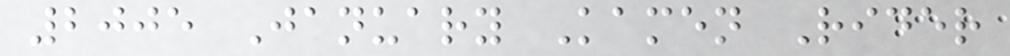2005 January Kamen Rider
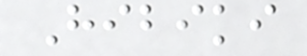Hibiki
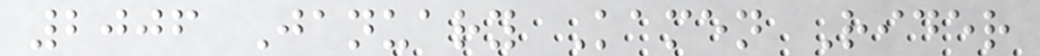2006 January Kamen Rider
